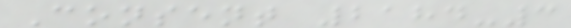Consent 2184-3
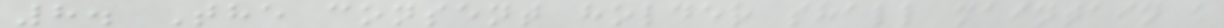8. The consent holder shall maintain a
